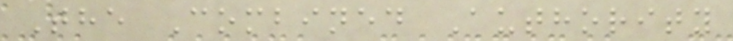The Combined Authority
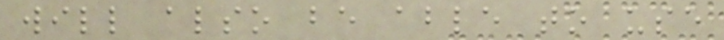will also be able to use
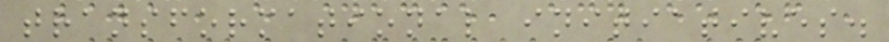transformational initiatives.
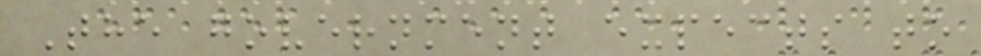The government expects to
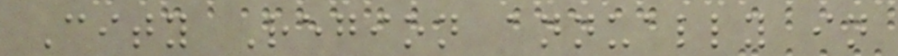City Region annually in
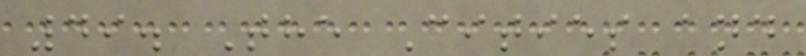49. The Cities and
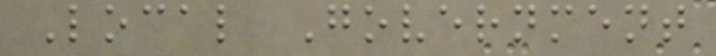Local Government
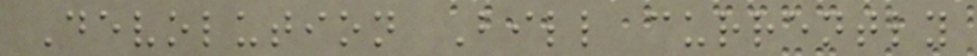Devolution Bill currently
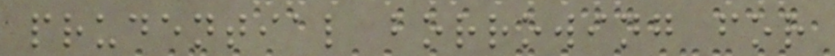prudential borrowing for
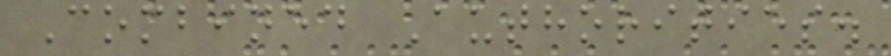Combined Authorities.
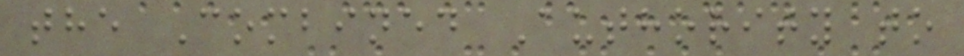the Combined Authority to
